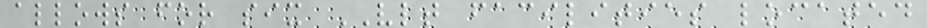allows for six VLT facilities located
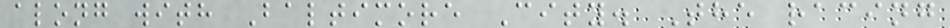along with Baltimore City. The racing
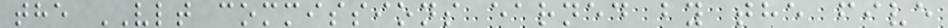the VLT commissions earned by the five
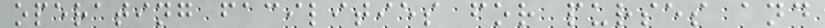operating facilities for purses and
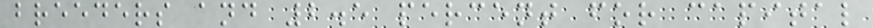breeders and 2.5 percent for capital
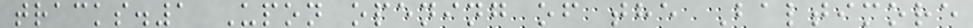tracks.1 Upon opening of the Baltimore
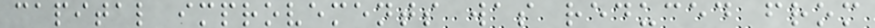capital improvements was reduced from
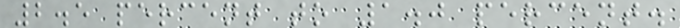2.5 percent to 1.0 percent.
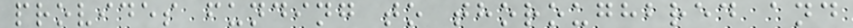provides funding to thoroughbred and
